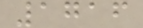1716
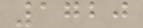1720
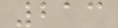213
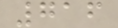716
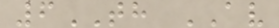6TH AV
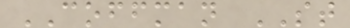COFFMAN ST
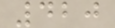420
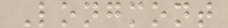Longmont
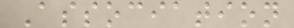Association
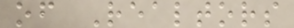of Realtors
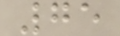75
